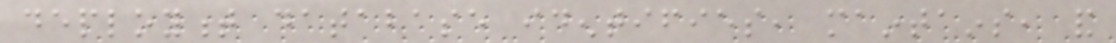deployment database identifies, maintains, and
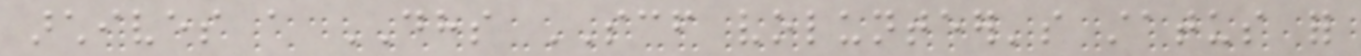archives a DHS SCF volunteer's status for
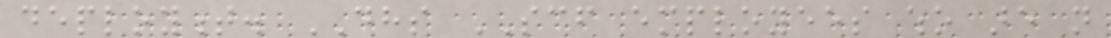deployment. DHS SCF employees who are not
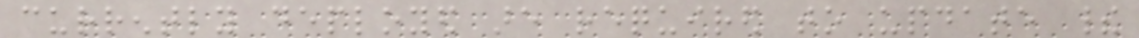currently deployed are required to update their
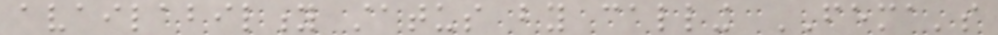availability status by calling FEMA's
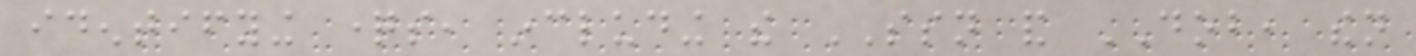identifying questions, including the SSN and DOB, then
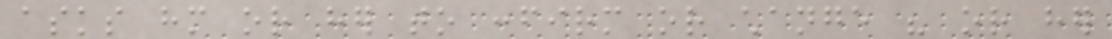asks him or her to confirm or change his or her
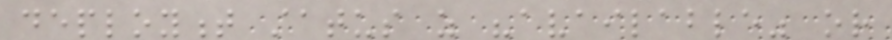deployment status as "available" or
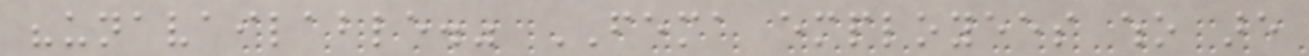"unavailable." FEMA employees who are
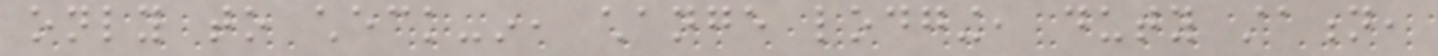only to check-in, change lodging, duty station,
